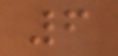6
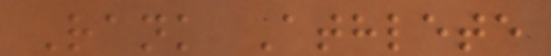Rank Athlete
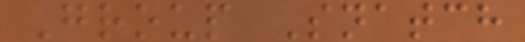Group Snatch
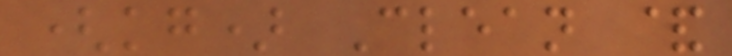(kg) Clean &
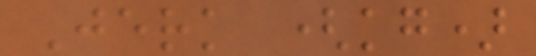Jerk (kg)
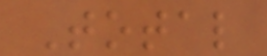Total
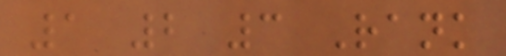1 2 3 Rank
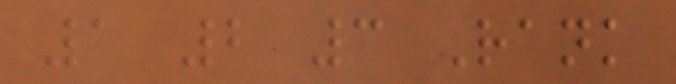1 2 3 Rank
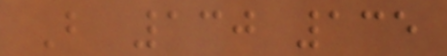B 130 135
